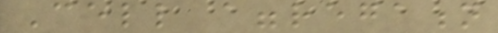Cell aggregation
